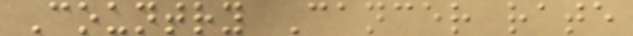Country Cancer rate
